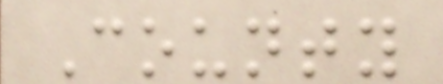County
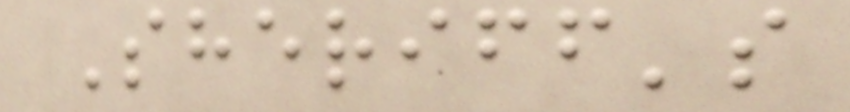Sheriff's
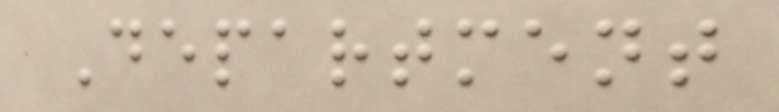Department
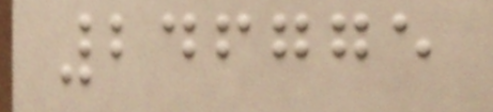246775
